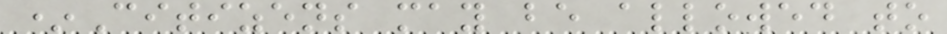*Citizens may be allowed to
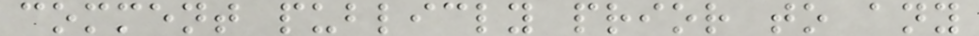comment publicly prior to any
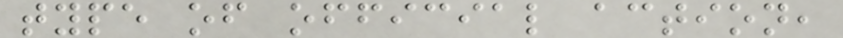type of official action,
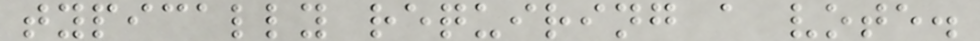typically requiring a vote.
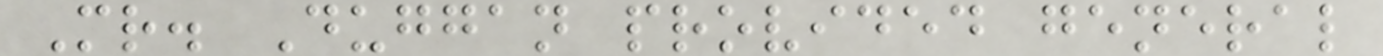Mr. Duggan provided general
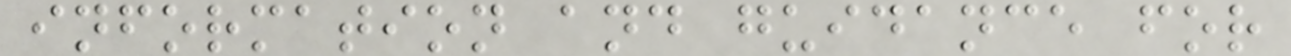information and guidance for
